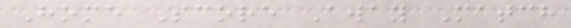Home Score Away Match
